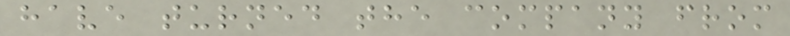have turned the company from
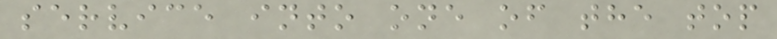service into one of the top
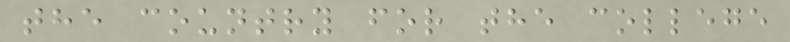the country for the college
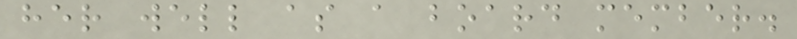her well as a board member.
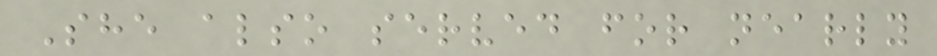She also served for nearly
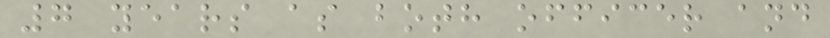7 years as both officer and
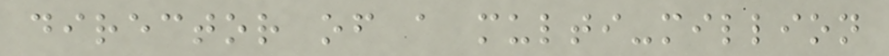director of a multi-million
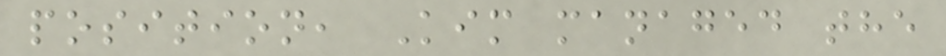position, Kim managed the
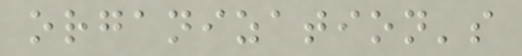organization's
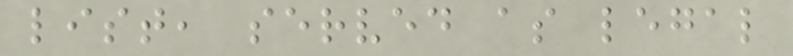list, served as legal
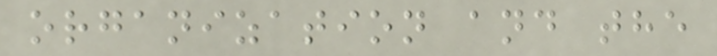organization and the
